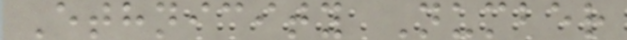Ethnicity Number
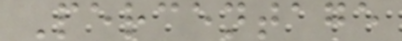Percentage
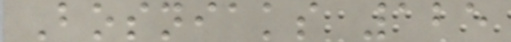Bosniaks 125
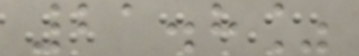21.8%
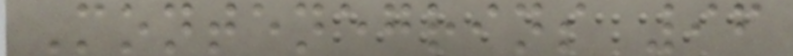Montenegrins 96
